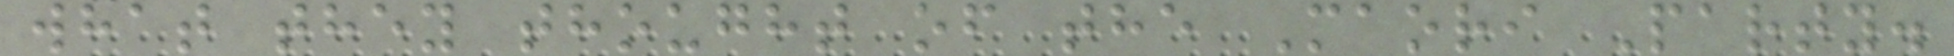what they thought of the Maori Party.
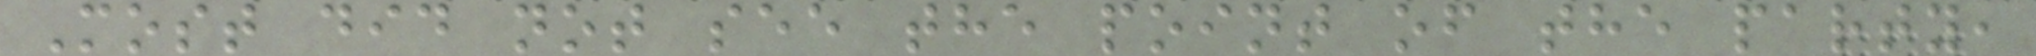Most did not see the point of the party,
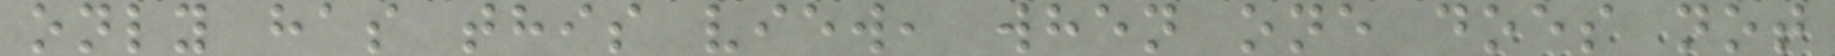only has this view, when one does not
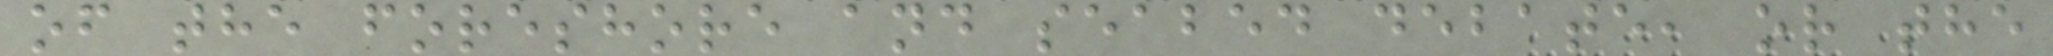of the foreshore and seabed debate, or the
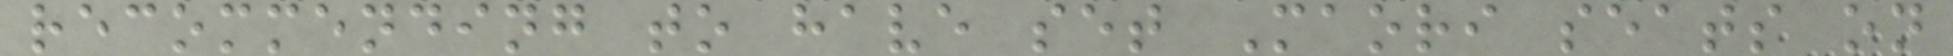recommending to have set Maori seats on
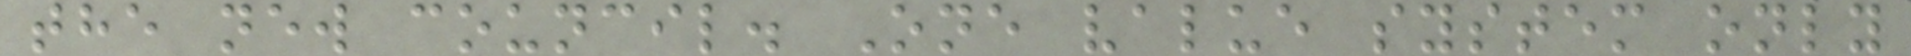the new council. One value system only
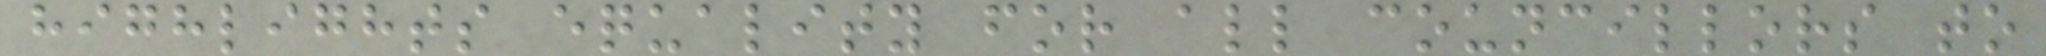highlights equality for all councillors to
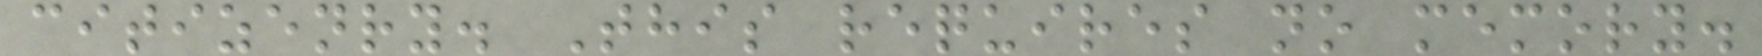citizenry. This requires no memory.
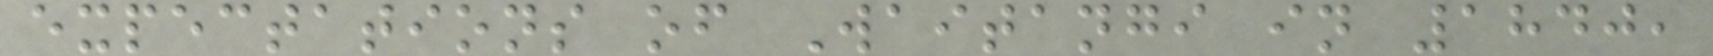expectations of Waitangi in 1840,
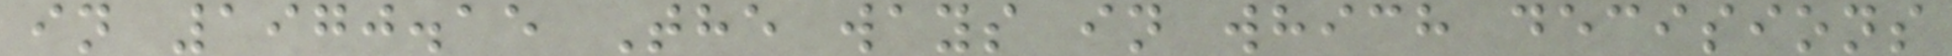in 1970.15 The ways in which decisions
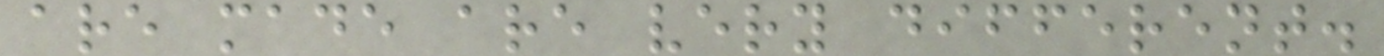are made are very different.
